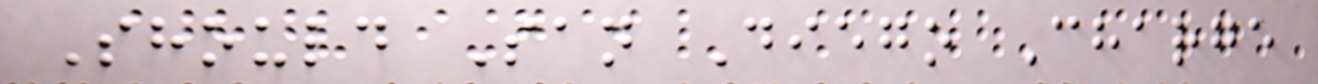Should San Diego Charge
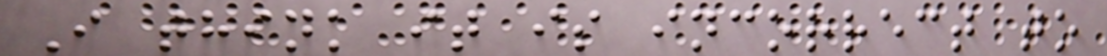I think it is incorrect to
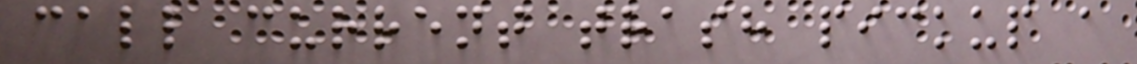call current trash pickup a
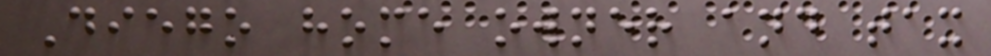Diego home owner and tax
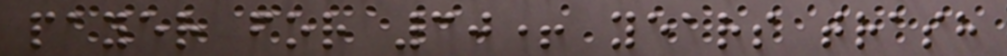payer for 30+ years trash
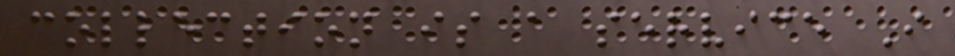collection is a service I
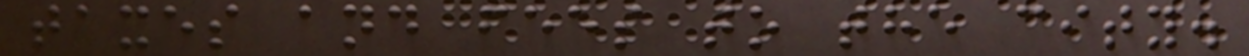taxes and fees to the city.
